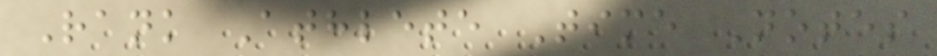Rank Athlete Time Notes
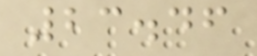23.46
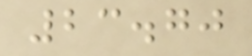23.70
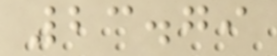23.79
